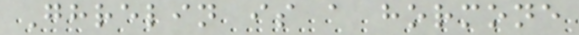Ghrelin is a hormone
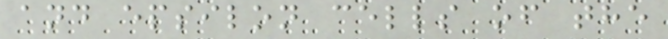and epsilon cells of the
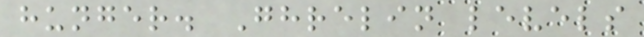hunger. Ghrelin levels
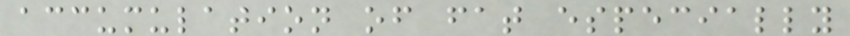accumulation of fat especially
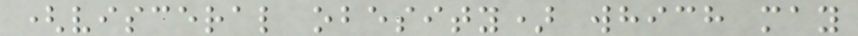(visceral obesity) which may
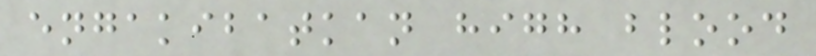engakibatkan high blood
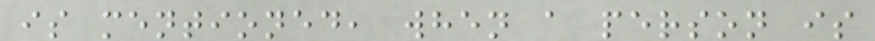is mentioned, when a person is
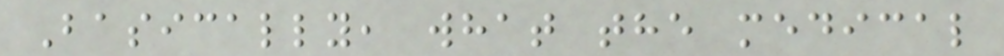Basically, what the medical
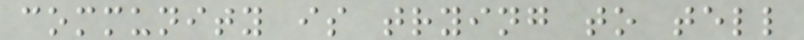community is trying to tell
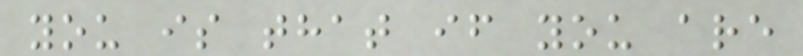you is that if you are
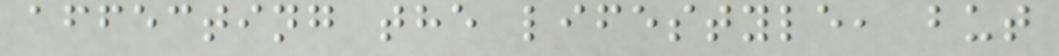affecting the lifestyle, but
